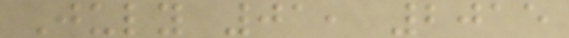July 01, 2015
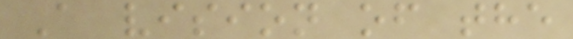A vision of the
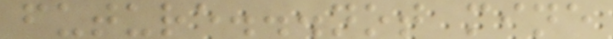future...not mine
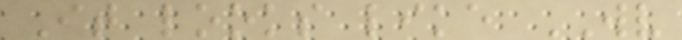It looks like WV
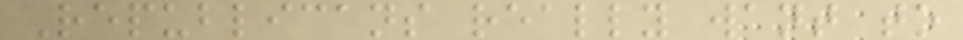Republicans really want to
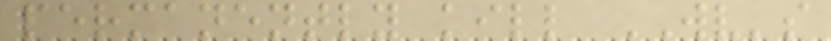permanently kill WV's
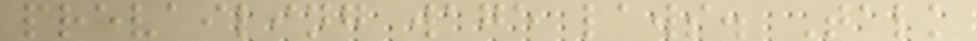prevailing wage laws. Talk
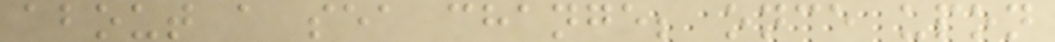about a sea change; once upon
